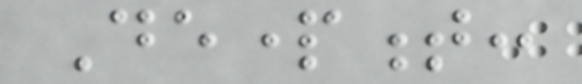Department:
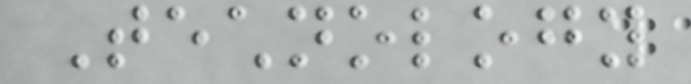Technology
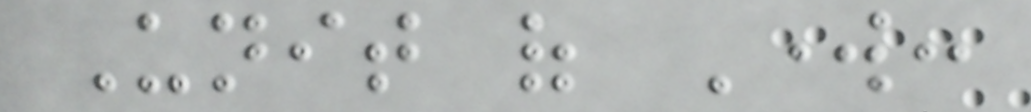Unit of Work:
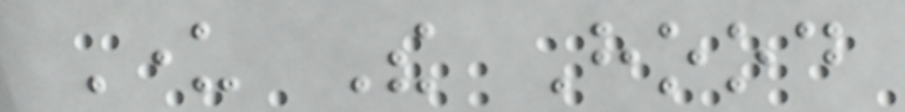Under The Hood
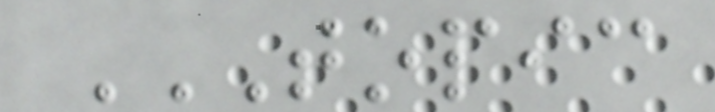TOPIC
